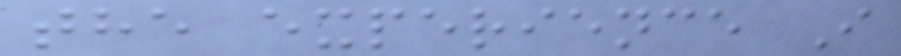the experience I
